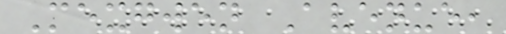Mexgwen Avenue,
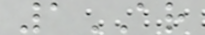1AR
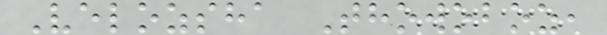Velozsha Thowoboz,
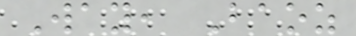Way, Baoz
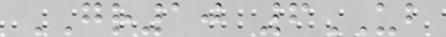GR10 6UB
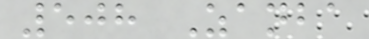508 Zanba
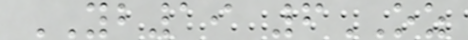YB19 6OZ
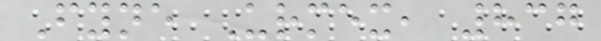Fyne Urmex, 837
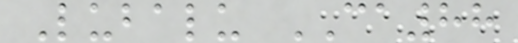Lubalu CA88
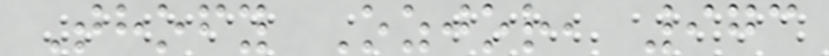Thofy Ozjor, 973
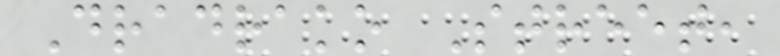Dradrako Street,
